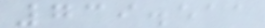739.511
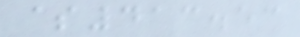$413.53
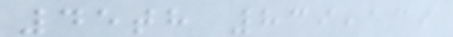45th 839,139
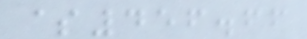$456.66
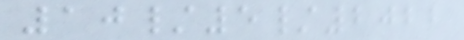10/5/2022
